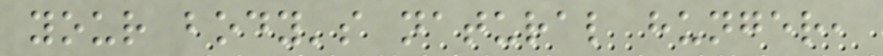your body's natural hunger,
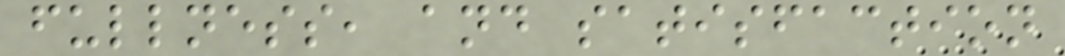fullness, and satisfaction
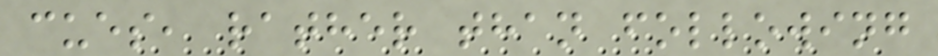cues, rather than following
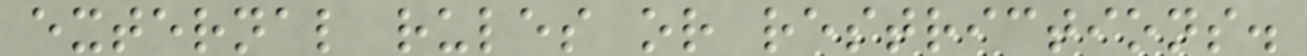external rules or restrictions.
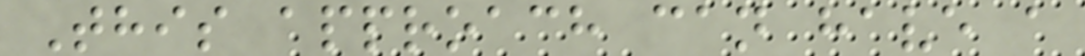This approach can have a
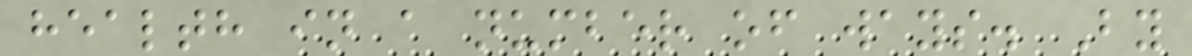health in a number of ways. By
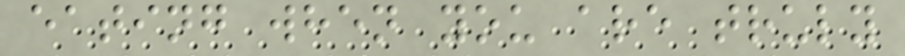eating when you are truly
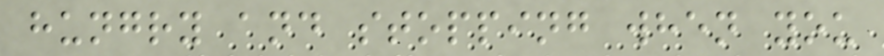hungry and stopping when you
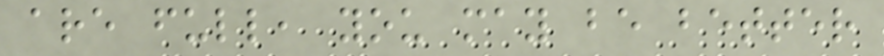are full, you may be better
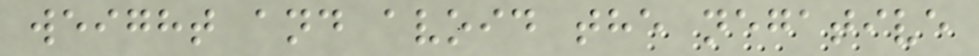weight and avoid the negative
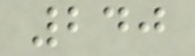240
